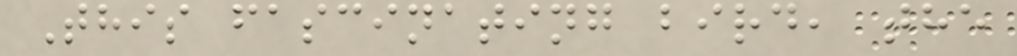This fascinating bird, the
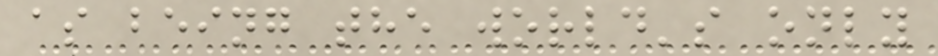as being the world's only
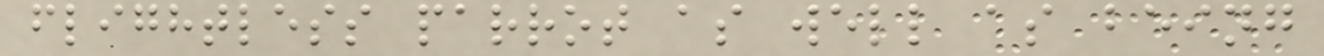flightless parrot as well as being
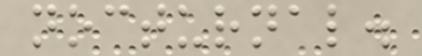nocturnal.
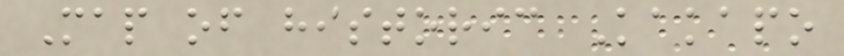Map of historic Kakapo
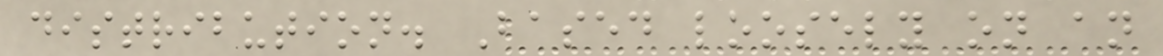distribution. Based loosely on an
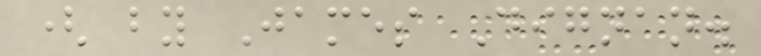( by James Dignan.
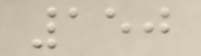150
